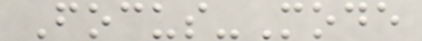Focus-Mode
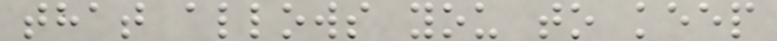that allows you to keep
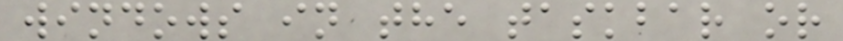windows in the taskbar or
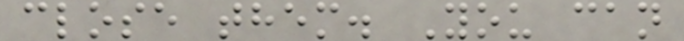close them. You can
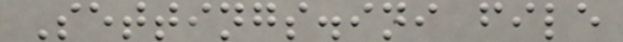Settings.ini file
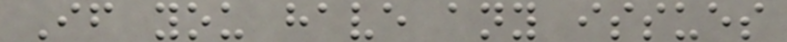If you have any issues
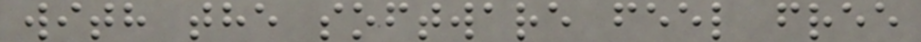with the software feel free
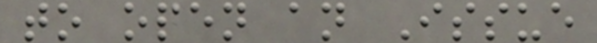to open an Issue
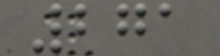271
